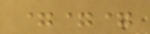===
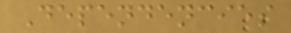Dependencies
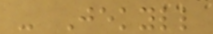- Jekyll
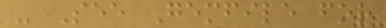- See Gemfile for
